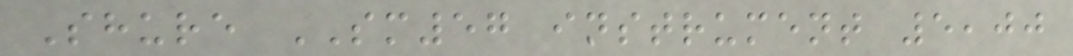Shure SM57 instrument 5,00
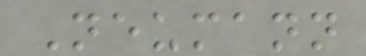Neumann
